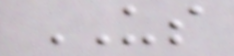US
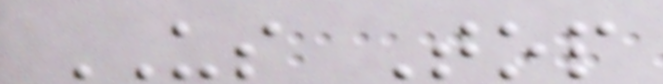US Top
